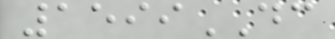1599DC
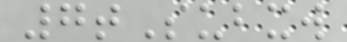7tSubxw
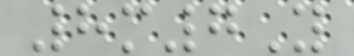8m7Y
